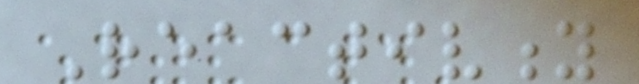Reactivity
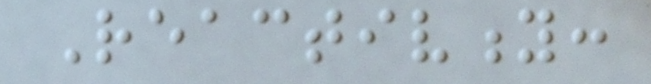Reactivity:
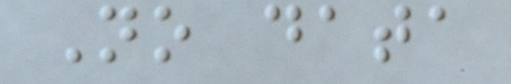No data
